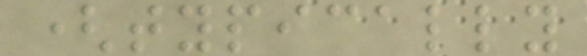(typically
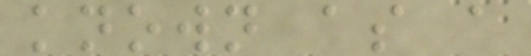known as a
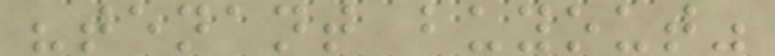"tenant buyout"
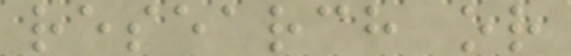research or
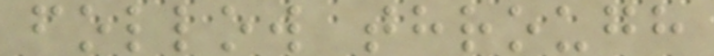follow through
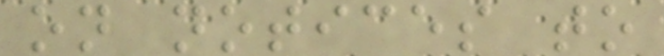on notices to
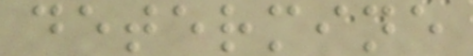determine
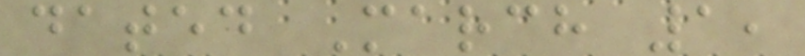dated March 1,
